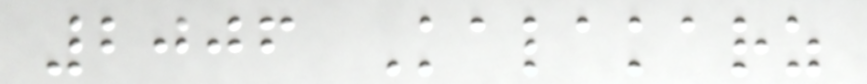2006 Kalakarz
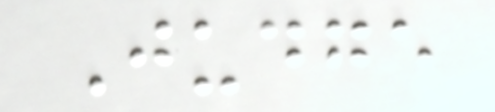Judge
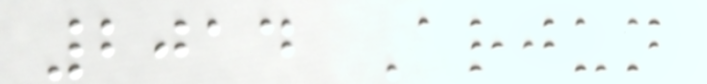2014 Arjun
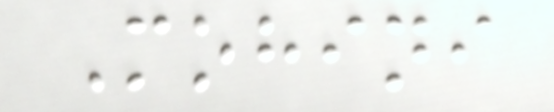Mohini
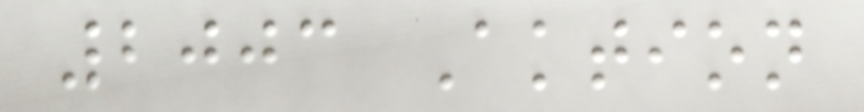2003 Aktion
